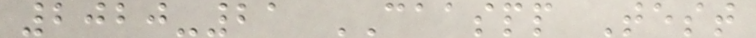2020-21 CAASPP Test
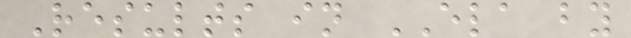Results in ELA by
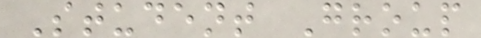Student Group
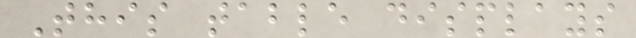This table displays
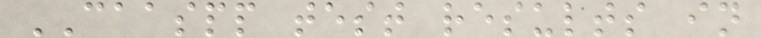CAASPP test results in
